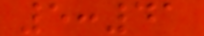5:41
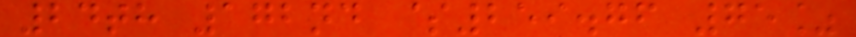24th 172nd $259.76 75%
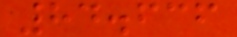84.636
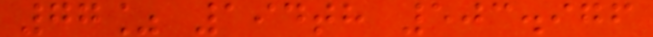77% 194th 503.976
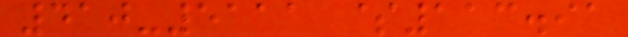410-5111 $113.91
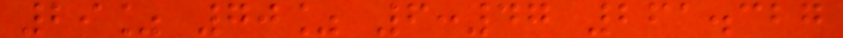29% 70% 6:47 261.327
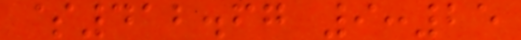$412.67 9:25
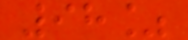98%
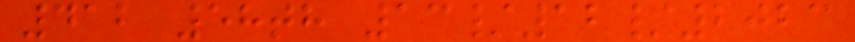412 58th 13/12/2023
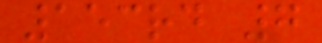153rd 7
